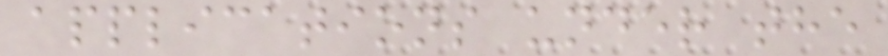applications under the
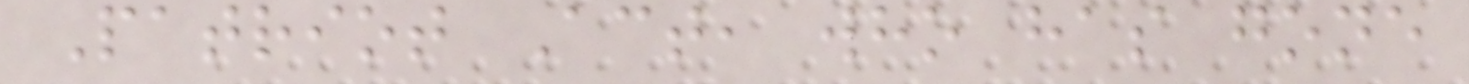Patriot Act, who has gone
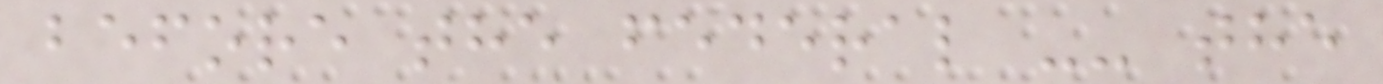before the federal -- the
